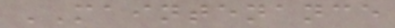MAINTENANCE
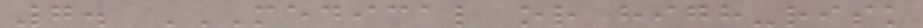7. MEDICAL OR HIGH-RISK
